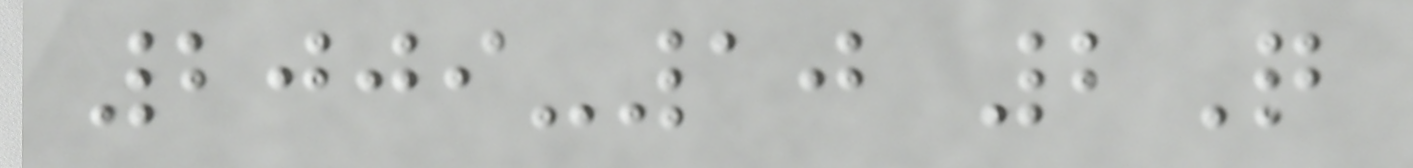2009-10 2Q
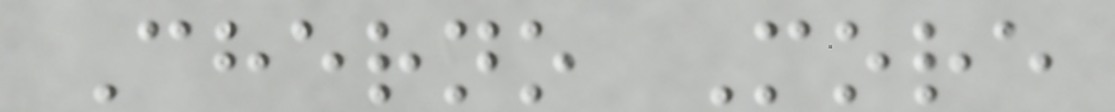Cherno More
